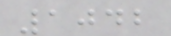1042
